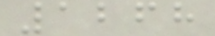1268
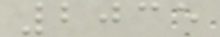2035
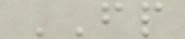FP
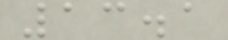13.1
